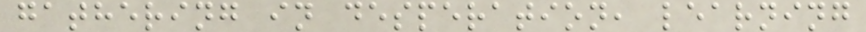gathering in desperation, learning
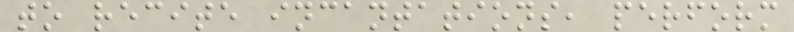to recite incantations, perform
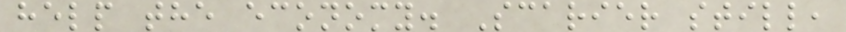help the economy. Scarier still,
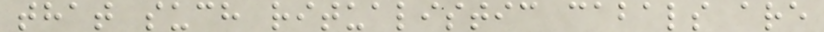that such ritualistic cabals are
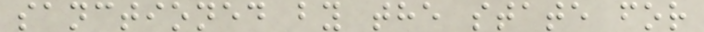sanctioned by the state for
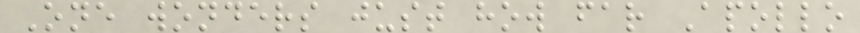One wonders just how far Apollo
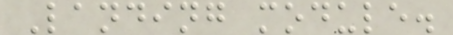Landing module.
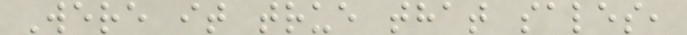Were it true that sales,
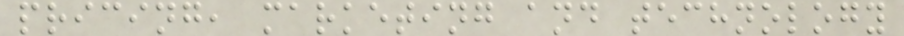pricing, marketing and technology
